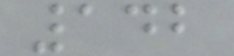142
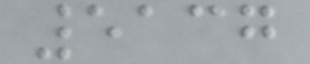5137
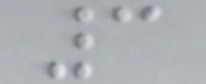3
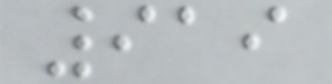919
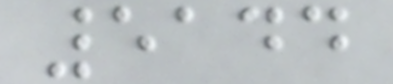5144
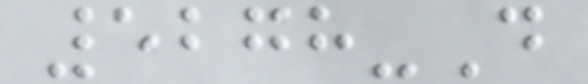5278-D
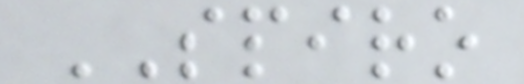SPIRO
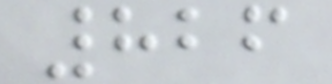826
